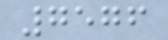7576
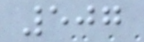507
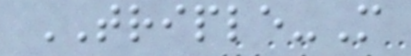TRIPLE-M
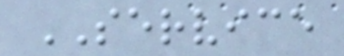SERVICE
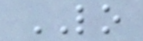LO
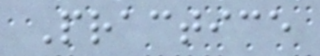Practice
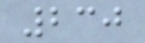230
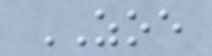ZOE
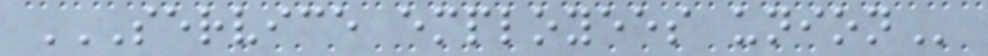SERVICE EMPLOYEES UNION
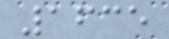1635
